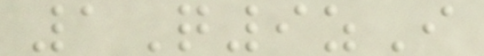1Q9zI
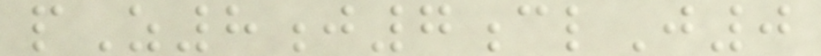pZ8j7clJ0
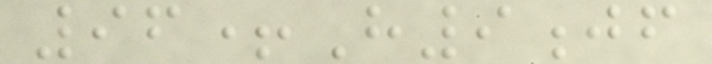96+H9jf
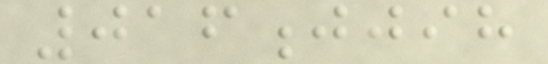016jjih
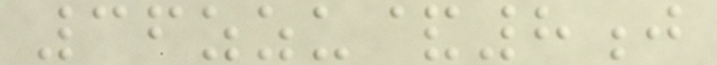36zzu&8j
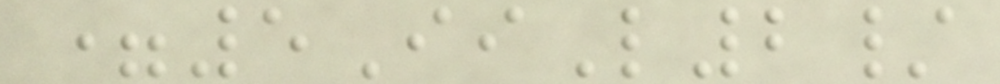=5IiL2/
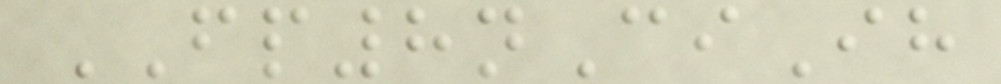FP8nCiIh
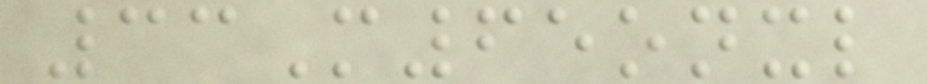33M65onxl
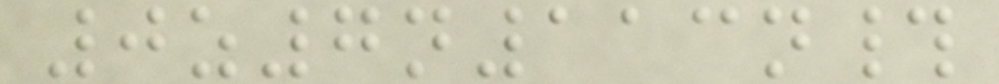0z7n113n#
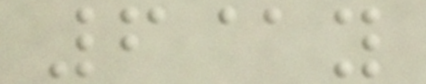6@y
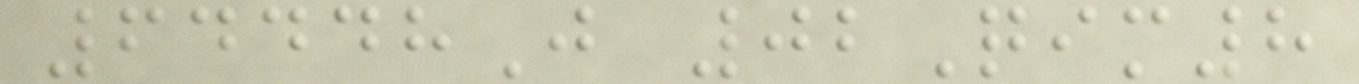64448J 02Qim8
